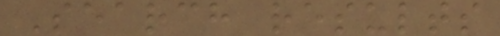Search results
